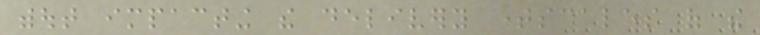without impacting the delivery timescales of the
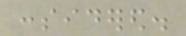considered.
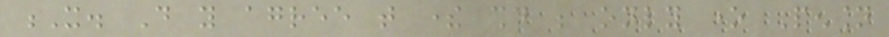X. Do you agree that there should be only one Pension
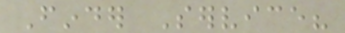Finder Service?
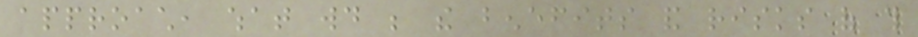approach, what would be the benefits and risks of this
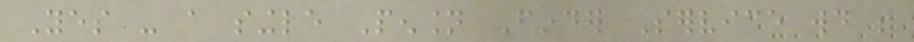Yes - a single Pension Finder Service would be
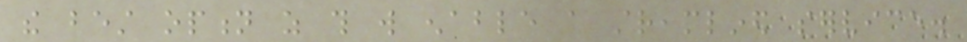the best option as this will enable a streamlined service.
